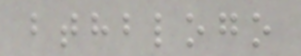bthblogo
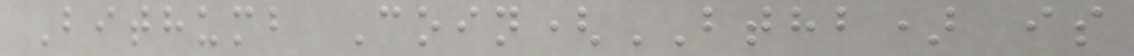Bithumb Coin(BTHB) is
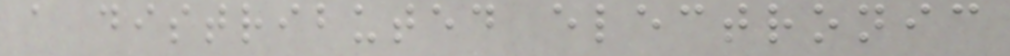a distributed electronic
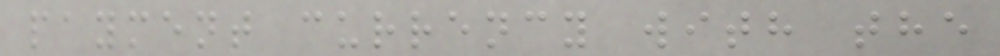payment currency with the
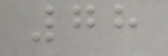78
